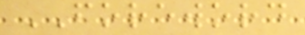FOREWORD
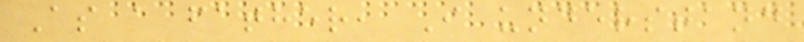As a father, I understand
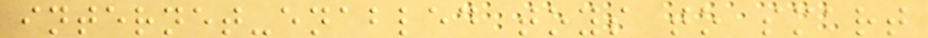internet-enabled toys to smart
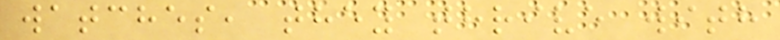watches, they thrive with
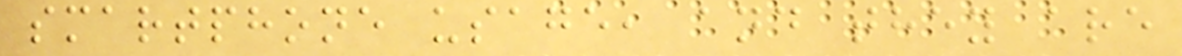smartphone usage, and they are
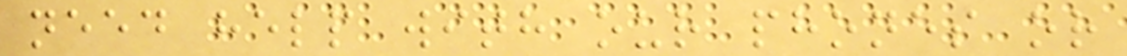need help with our phones or
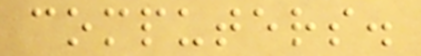computers.
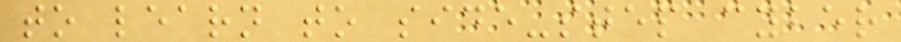to learn to side-step cyber
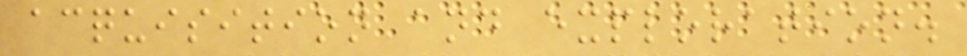acquisition and exploration.
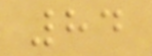84
